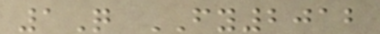1Q FY2012
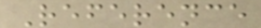Reference
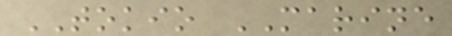TOKIO MARINE
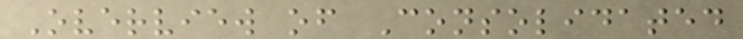Overview of Consolidated
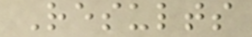Results
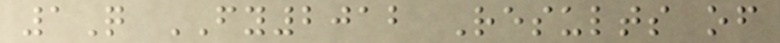1Q FY2012 Results of
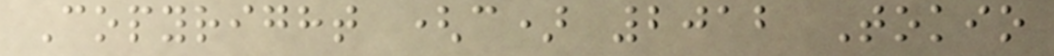Copyright (c) 2012 Tokio
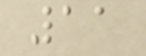11
